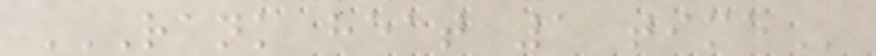RANK HEAT 1 TIME
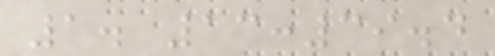1. 13:39.4
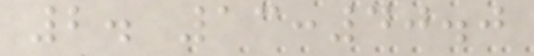2. 13:40.0
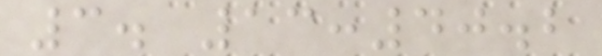3. 13:40.2
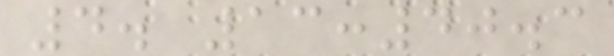4. 13:40.3
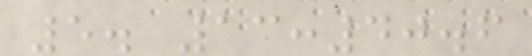5. 13:40.6
